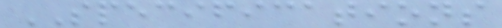SPECIFICATIONS
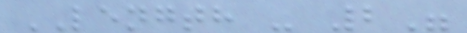LENGTH - 2"
